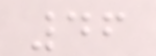46
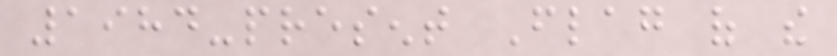1984-present Flag of the
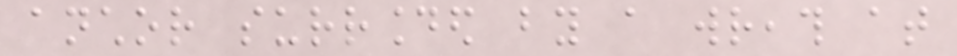anchor surrounded by a wreath at
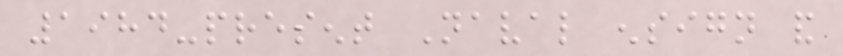1984-present Naval ensign and
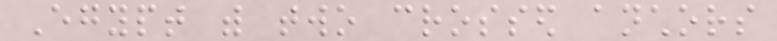Egypt with two crossed anchors
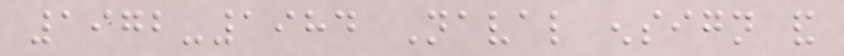1972-1984 Naval ensign and
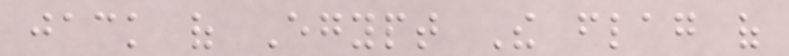jack of Egypt The flag of
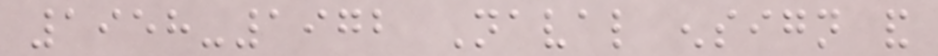1958-1972 Naval ensign and
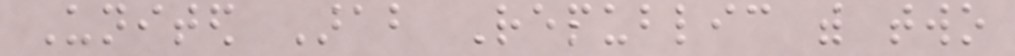United Arab Republic with two
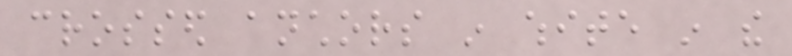crossed anchors in white in the
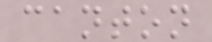canton
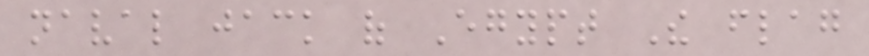naval jack of Egypt The flag
